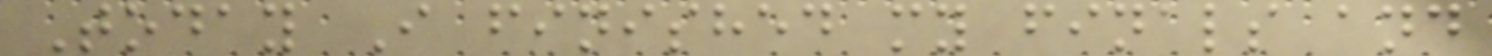Today I finished my finals and
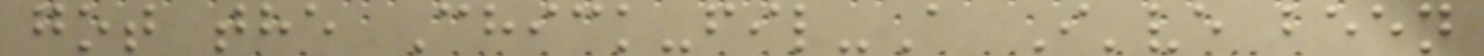got the Chick-fil-A I've been
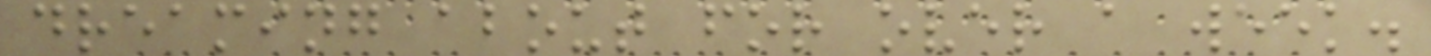dreaming about for over a week.
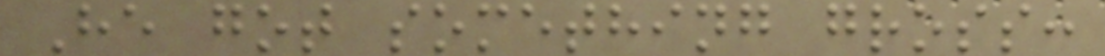He got something gross:
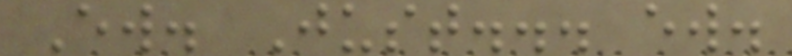Ew. Just... ew.
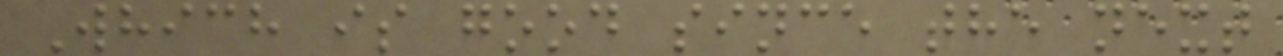Which is good since the next
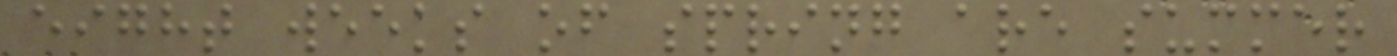eight weeks of spring are summer
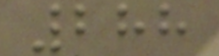288
